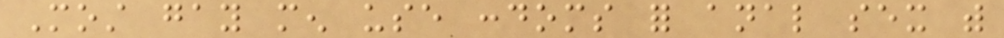Most gay men use condoms for anal sex with
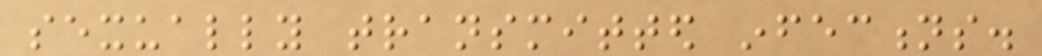sexually transmitted infections.
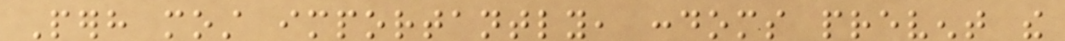Perhaps most importantly, condoms prevent the
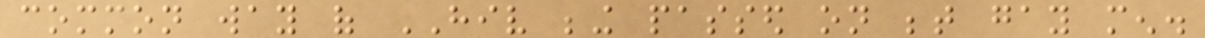common way of HIV being passed on between gay men.
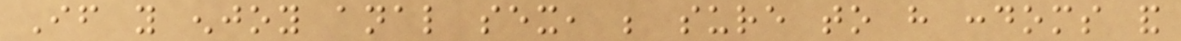If you enjoy anal sex, be sure to have condoms and
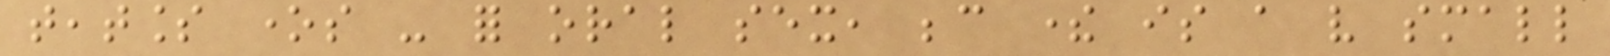teatless ones - for oral sex, because there is a very small
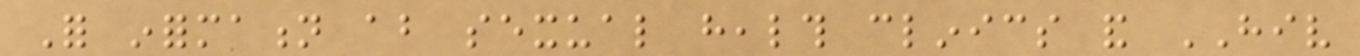For information about sexual health clinics and HIV
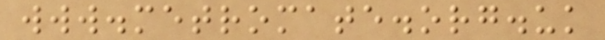www.metromate.org.uk
